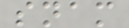snam
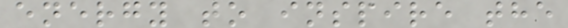energy to inspire the
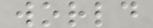world
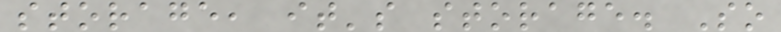storage, it's storage. So
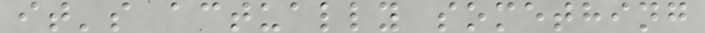it's actually something
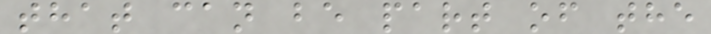that can be part of the
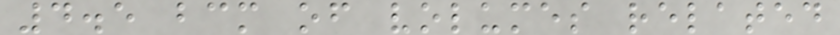4.5 bcm of volumes related
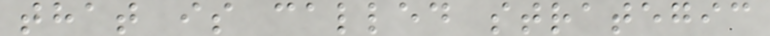that is called strategic
